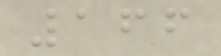166
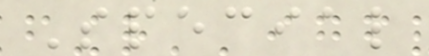Special
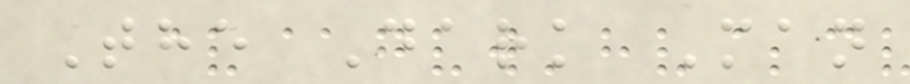The Dark Man
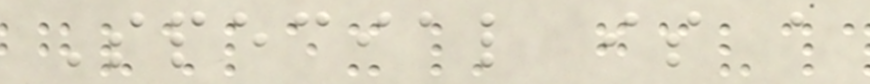Special is a
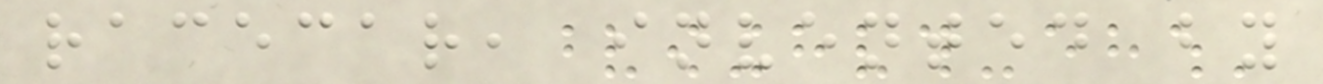racecar, invented by
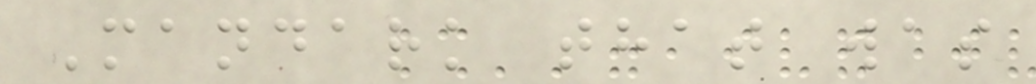Mandark that was
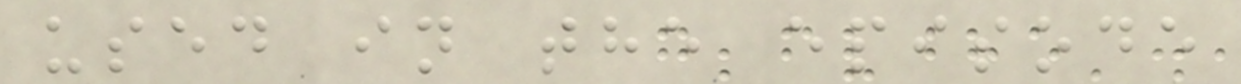used in the episode
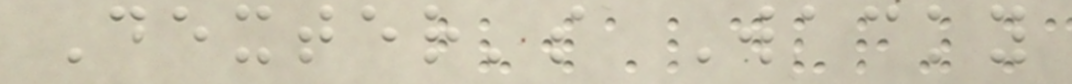Dexter's Wacky
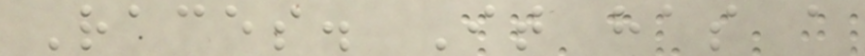Races. It has a
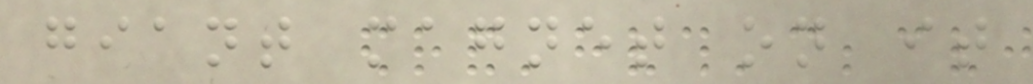giant magnet on it
